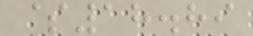$18.89
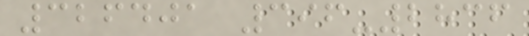326401 396-2836
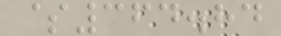$364.84
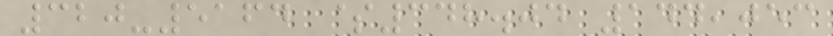320-5164 $348.04 144,053
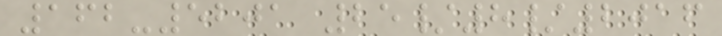162-5201 25/8/2016
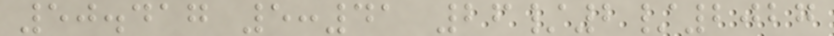50.417 5:41 26/2/2027
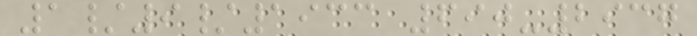1/9/1933 690-2937
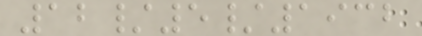12/5/1932
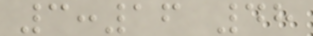3:16 48
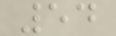54
